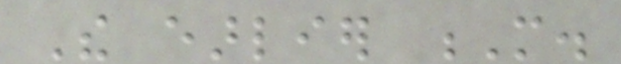The earlier M.
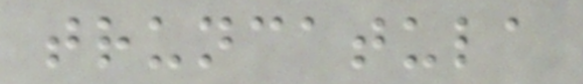truncatula
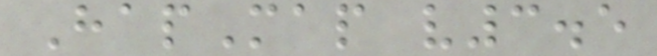HapMap v3.5
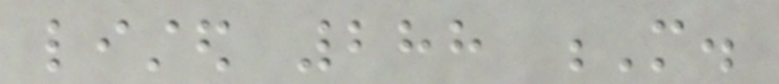listed 288 M.
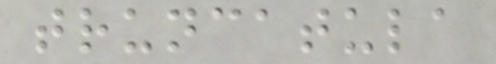truncatula
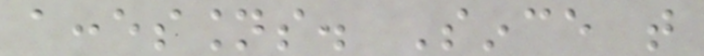accessions. Since that
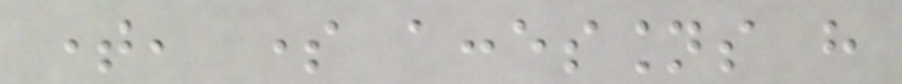time, some accessions have
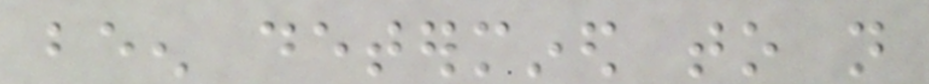been determined to not
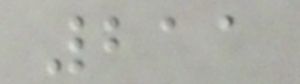211
